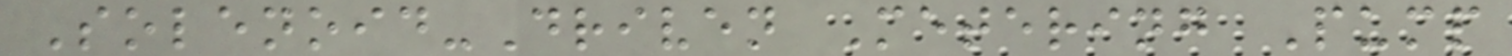Solenoid-Driven Metering Pump
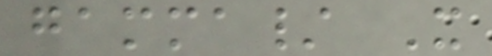gamma/ X
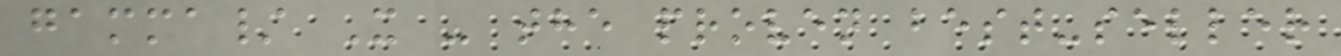gamma/ X - the proven best-seller
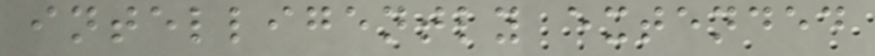intelligently extended
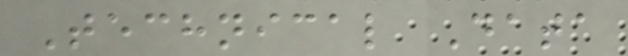Technical Data
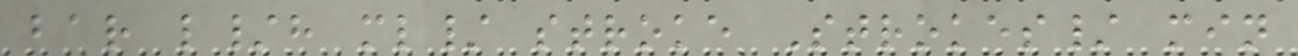bar l/h ml/ stroke Strokes/ min
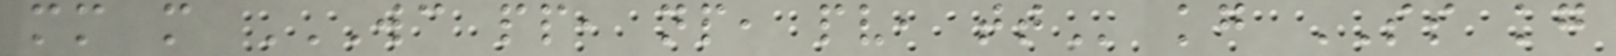mm m WC PP, NP, PV, TT kg SS kg
